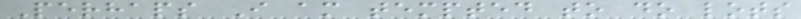Perhaps I am tempted to do lots
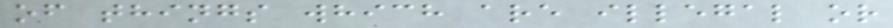of things which are illegal or
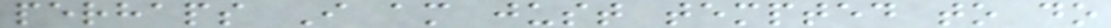perhaps I am just tempted to do
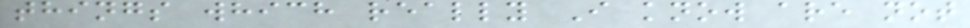things which really I know are not
